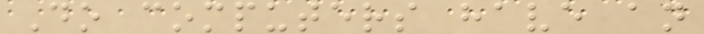Do computers have an
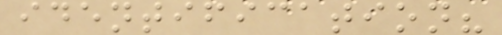identification?
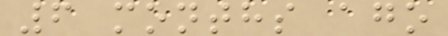6 months ago
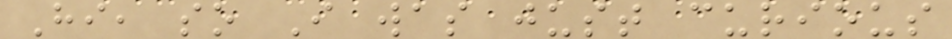Hi, so I was just curious
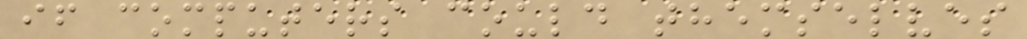if computers could themselves
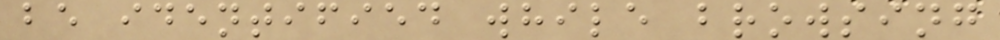be identified while browsing
